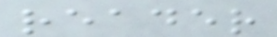reader
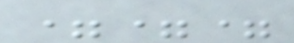===
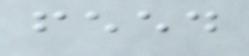feed
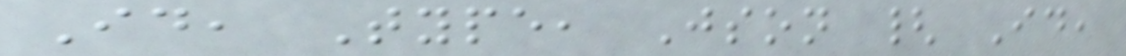Id, Type, Json { Id,
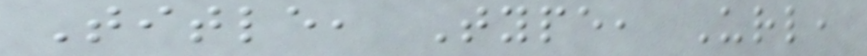Title, Type, Url,
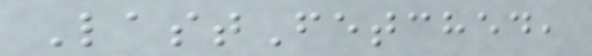LastFetched,
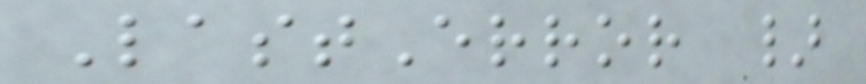LastError }
